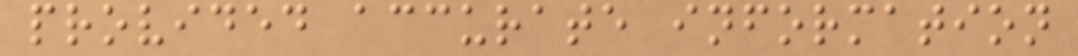provided accurate information
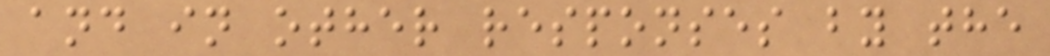and in other responses by the
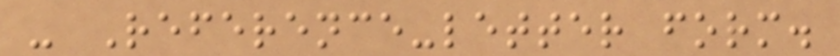- Reference-letter form.
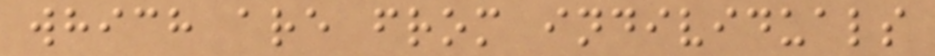which are from individuals
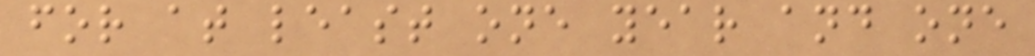for at least one year and one
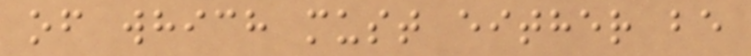of which must either be
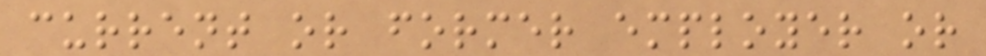current or former employer or
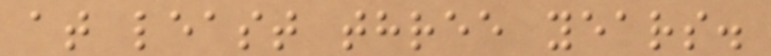at least three years.
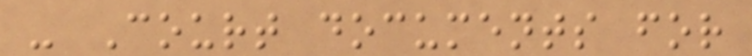- Court documents for
